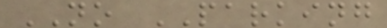NO PARKING
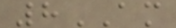8AM
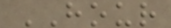HOUR
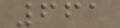661
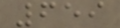659
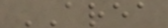AREA
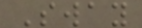Sway
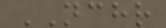NCHR
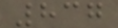837
